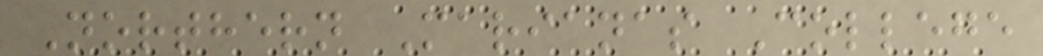Northern Marianas College
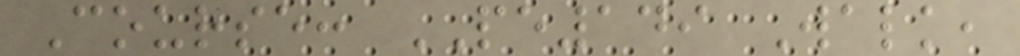Course: PE149 Walk,
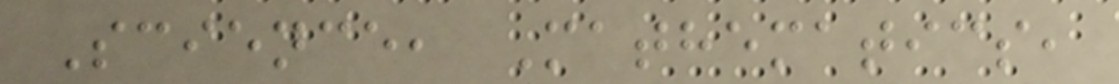Science, Mathematics,
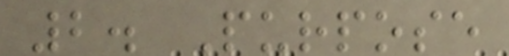2. Purpose
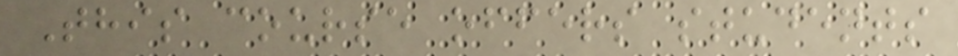This course offers students
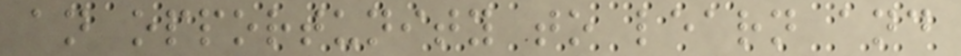an opportunity to learn and
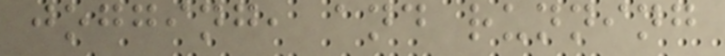jogging, and running
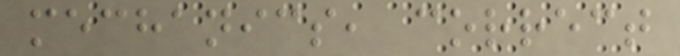mechanics, correct
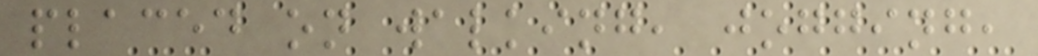placed on walking, jogging,
